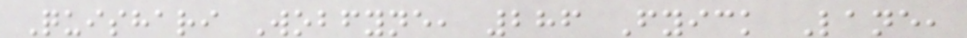Quishari Wobfyne, 286 Fyick Lane,
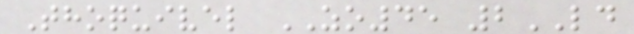Thoquivel ZO45 2LD
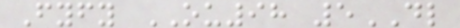Fyfy OU98 5DL
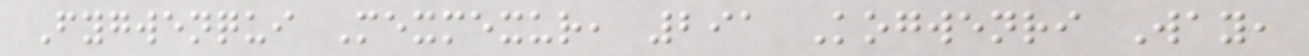Fygwenqui Mexmexur, 291 Kogwenri Way,
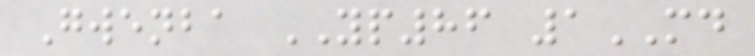Gwenba YP86 1MD
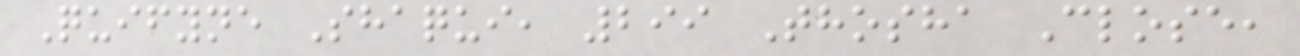Quifyne Shaqui, 299 Thosha Close,
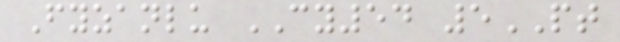Fyzanlu CY54 5PT
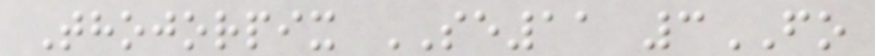Thojorpix SE11 3FO
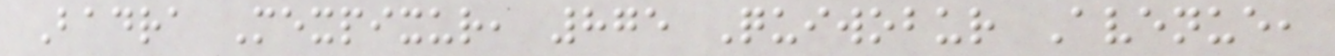Badra Mexpixur, 875 Quiwobur Avenue,
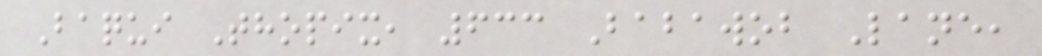Baqui Thopix, 633 Babawob Lane,
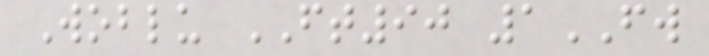Woblu FT90 1FW
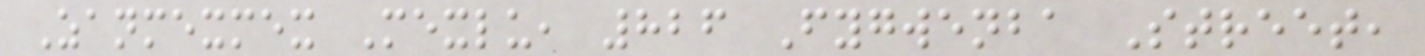Zanmexmex Mexlu, 826 Fygwenba Street,
